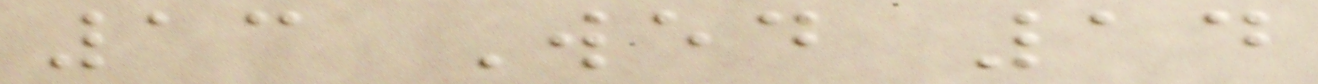13 Wed 14
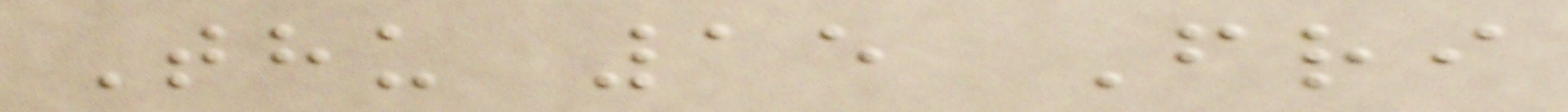Thu 15 Fri
